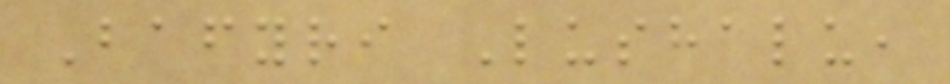Bafyri Lushalu,
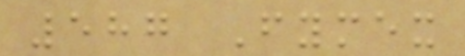587 Fymex
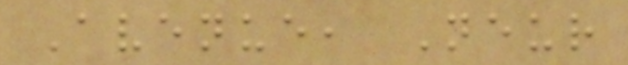Avenue, Neur
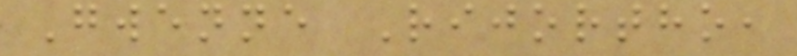Gwenne Rijortho,
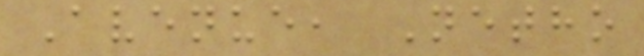Avenue, Netho
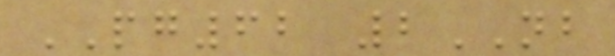PG62 2NB
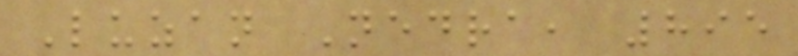Luzan Nedra, 895
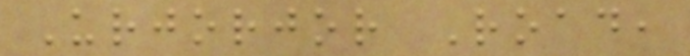Urjorjor Road,
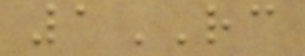1RC
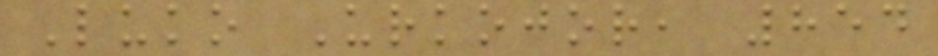Luko Urkojor, 854
